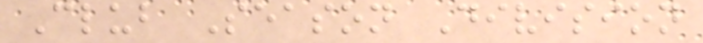Club Season Division
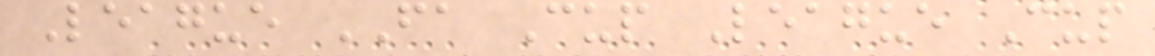League FA Cup League Cup
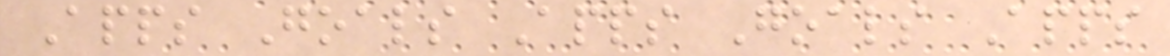Apps Goals Apps Goals Apps
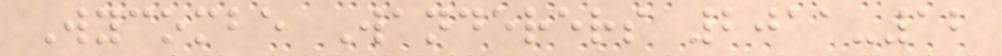Wycombe Wanderers 2011-12
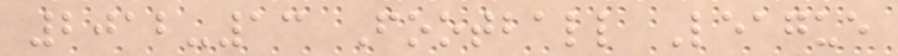2012-13 Football League
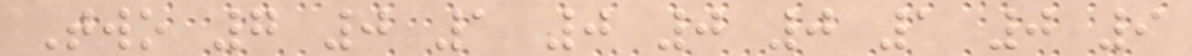Two 7 0 1 0 0 0 1 0 9
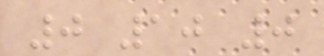0 10 0
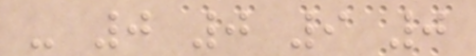- 0 0 9 0
